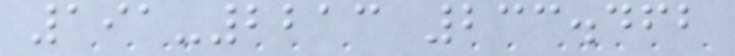191-2213 233.462
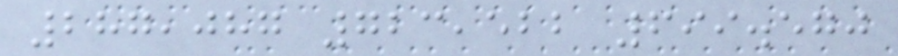287,087 723,522 699.570
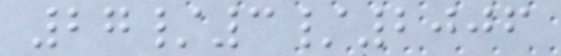27/3/2006
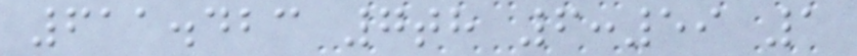611.423 7th 6:59 1
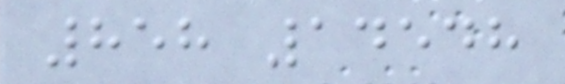858 14548
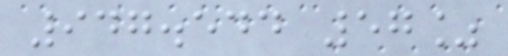947.544 57%
